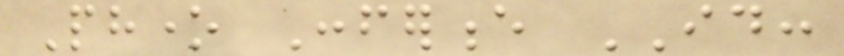Phone Conference ID:
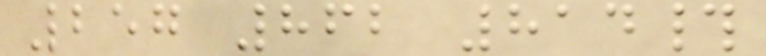257 862 814#
